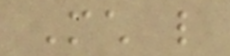Much like
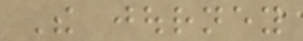The journey
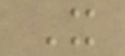It
